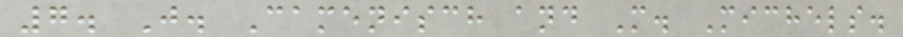7. J. Camenisch and M. Michels.
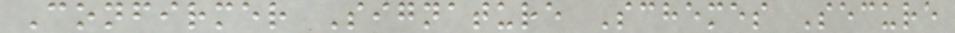Confirmer Signature Schemes Secure
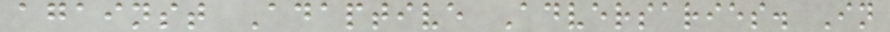against Adaptive Adversaries. In
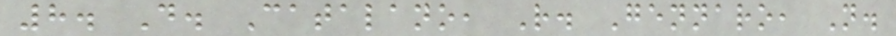8. D. Catalano, R. Gennaro, N.
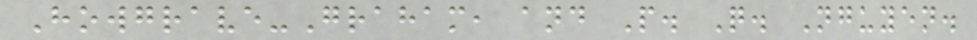Howgrave-Graham, and P. Q. Nguyen.
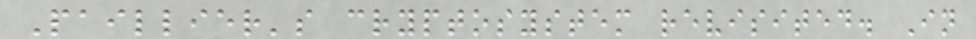Paillier's cryptosystem revisited. In
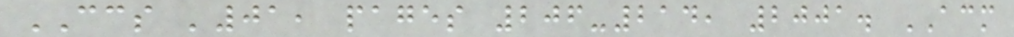CCS '01, pages 206-214, 2001. ACM
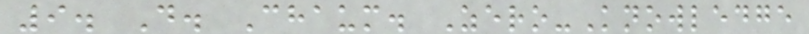9. D. Chaum. Zero-Knowledge
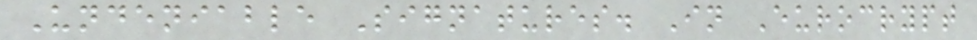Undeniable Signatures. In Eurocrypt
